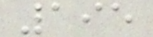195
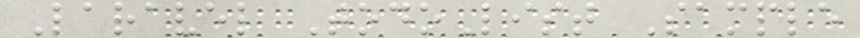Laravel TodoList Sample
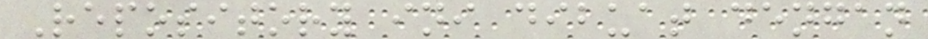Repository ini dibuat dengan
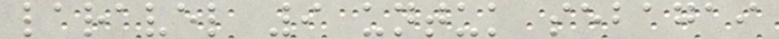laravel 9 untuk sebagai
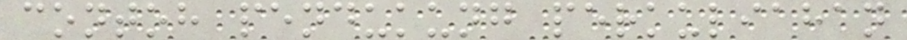contoh pendukung perkuliahan
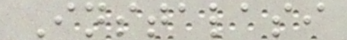Instalasi
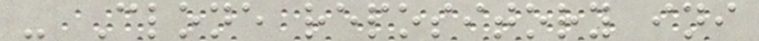- Clone repository ini
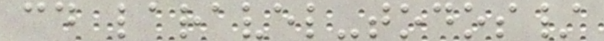cd laravel-todos/
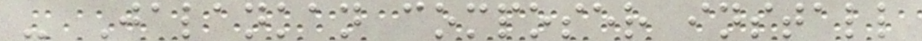- Jalankan composer install
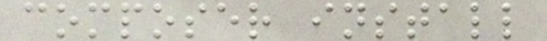composer install
